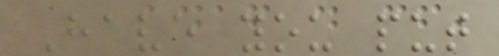Have you put
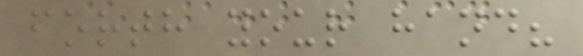forth your hand?
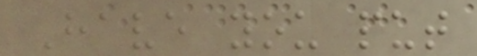Have you put
